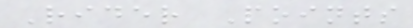Rider Points
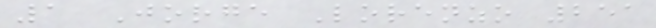1 Jorge Lorenzo 251
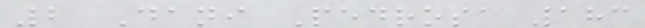2 Dani Pedrosa 183
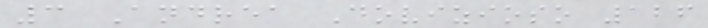3 Andrea Dovizioso 126
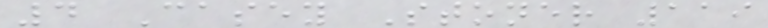4 Casey Stoner 119
